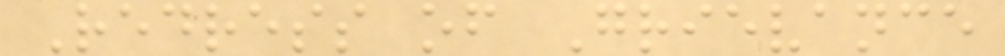Redress of Grievance
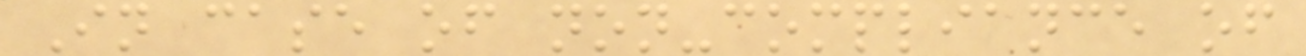In case of non-compliance of
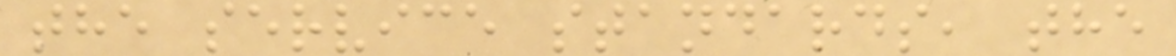the service standards, the
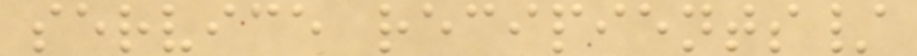service recipients/
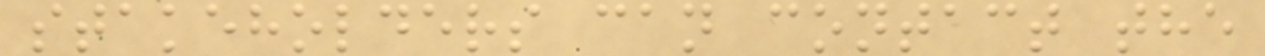stakeholders can contact the
